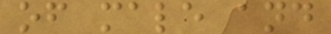of male and
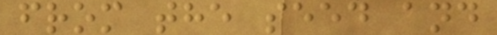from the seed and
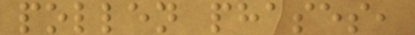pollen phases,
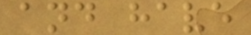and have
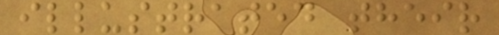illustrated their
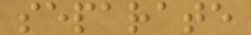separate
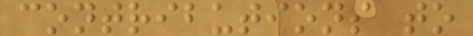contributions to
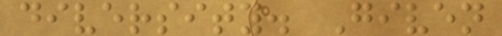diversity. Given
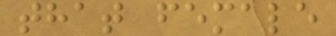that female
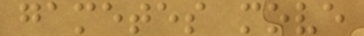gametes move
